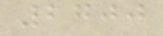2700
